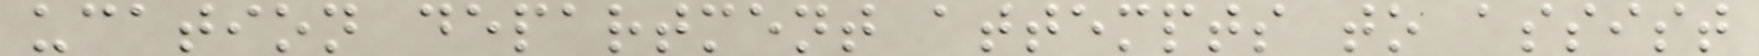ucation department attempts to assist
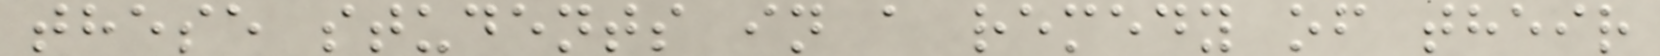these students in a remedy of their
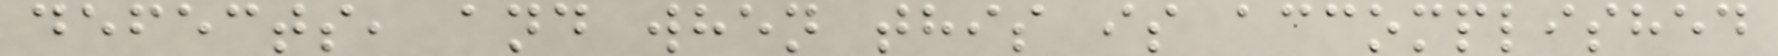defects, and when this is accomplished
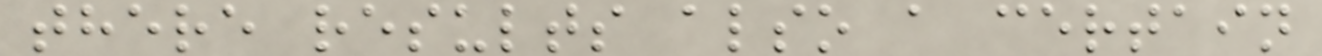there results also a certain
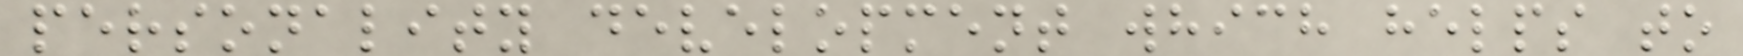personality development which helps to
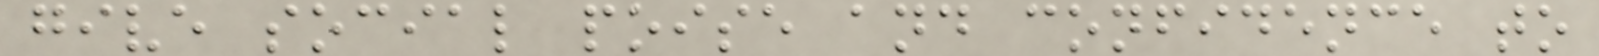give social poise and confidence to
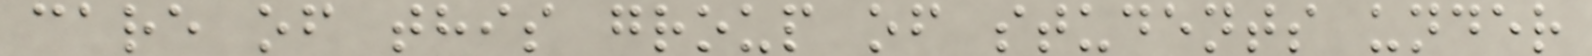care of this group of students under
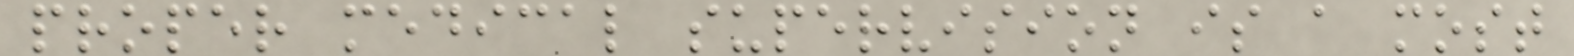proper medical supervision is a most
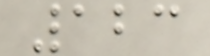123
